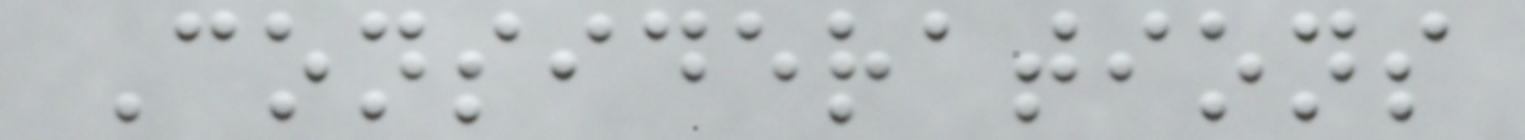Considerations
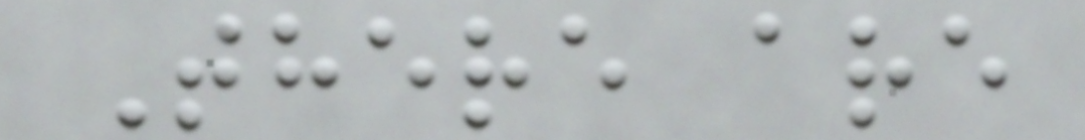There are
